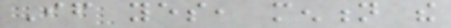If yes, mention the
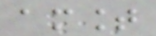amount
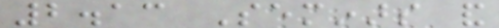2.13 Seminars and
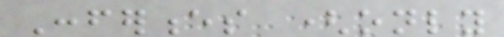Conferences (only
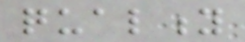quality
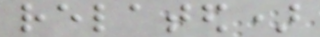related)
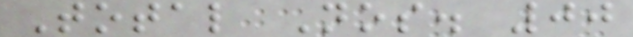Total Nos. 00
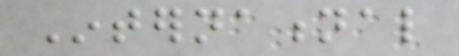International
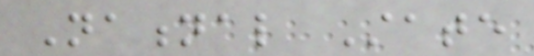National State
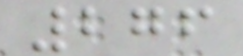276
